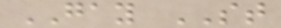GAY ST
